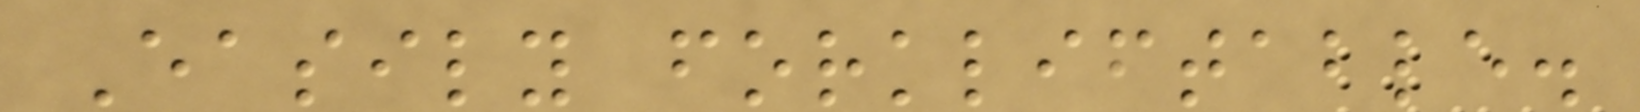Easily forkliftable.
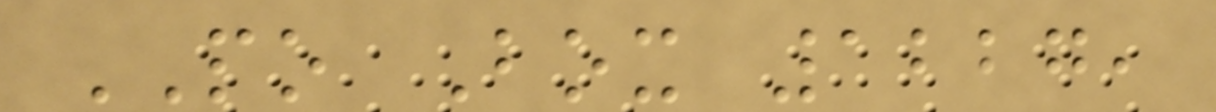PO Box 1227,
